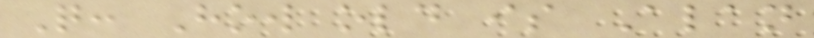Q: How old is Alan
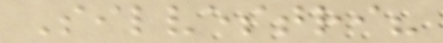Silvestri?
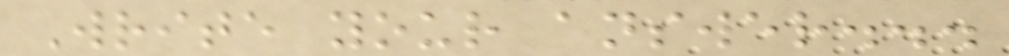Write your answer...
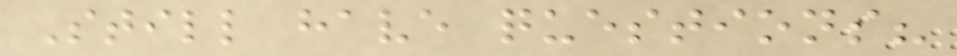Still have questions?
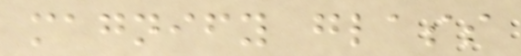magnify glass
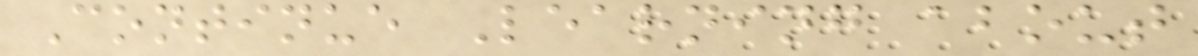Continue Learning about
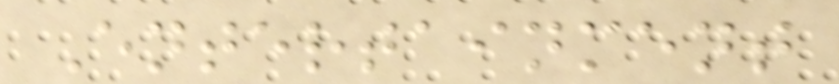Entertainment
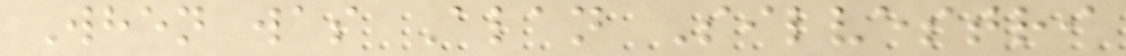When was Alan Silvestri
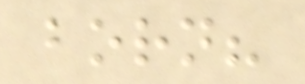born?
